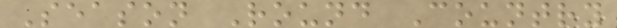Season Round Country
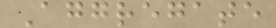Aggregate
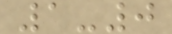1-0
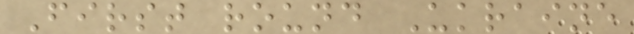First round Ukraine
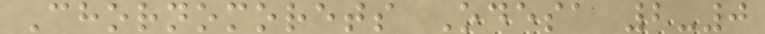Chornomorets Odesa 2-0
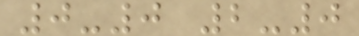0-0 2-0
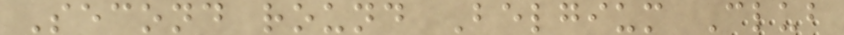Second round Belgium Club
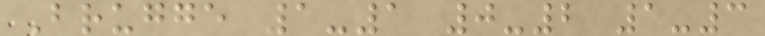Brugge 1-1 0-2 1-3
